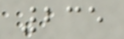235
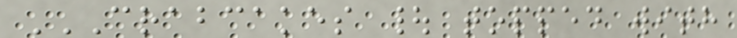CRABCAKES | TOPPED WITH
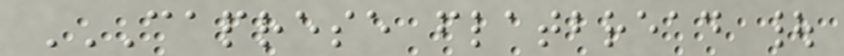CAPRESE FLATBREAD |
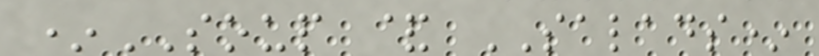*SOUP & SALADS*
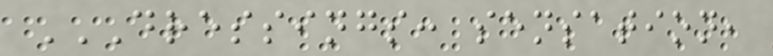DRESSINGS: SENSATION,
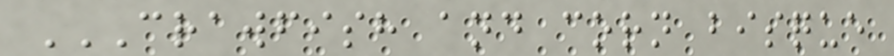CRAWFISH AND CORN BISQUE
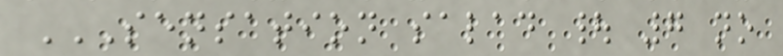SENSATION SALAD | 7 NO
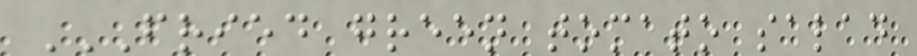FRIED GREEN TOMATO SALAD
